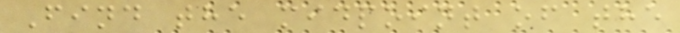Find the midpoint of the
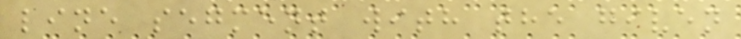line segment with the given
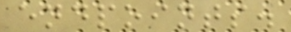endpoints.
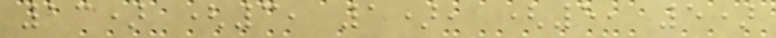13) (3, 1), (5, 5)
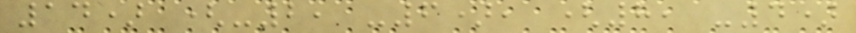14) (-2, -6), (8, -4)
